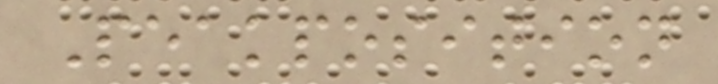Peakposition
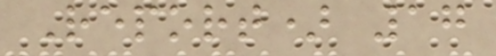Report) 17
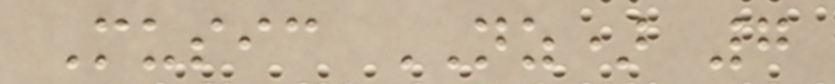Music NZ) 7
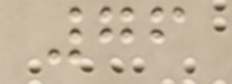76
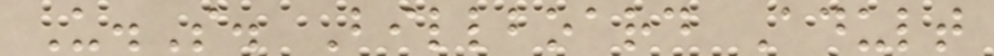U.S. Billboard Adult
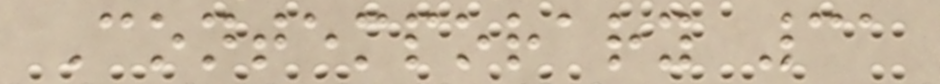Contemporary 31
